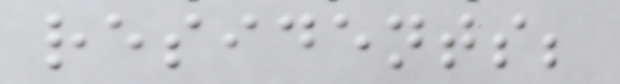residents;
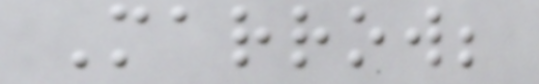Marrow;
